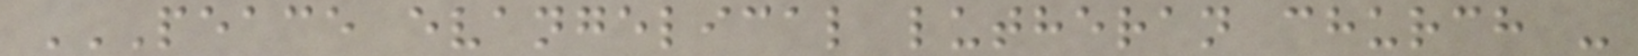PEACE EVANGELICAL LUTHERAN CHURCH -
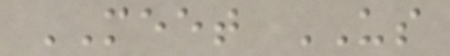MEET US
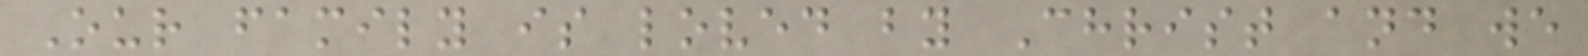Our family is loved by Christ and we
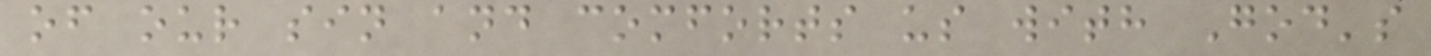of our sin and comforts us with God's
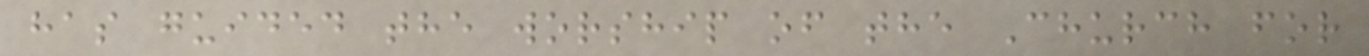has guided the worship of the Church for
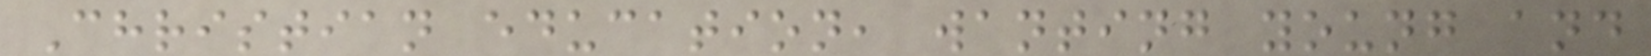Christian education, wanting young and
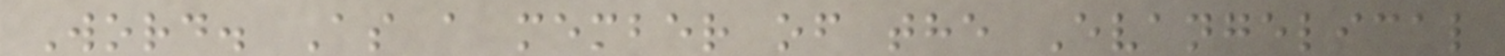Word. As a member of the Evangelical
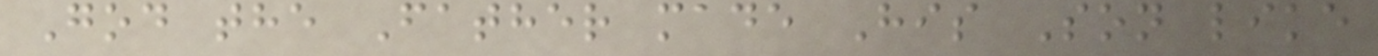God the Father made His Son like
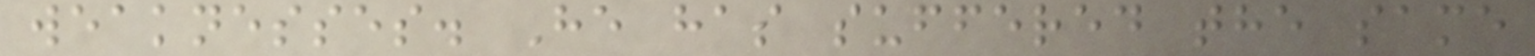weaknesses. He has suffered the same
